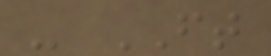- FT
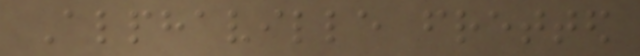Alphaville fretted
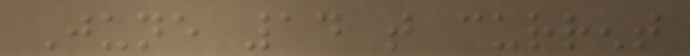June 14 that current
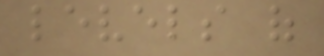levels of
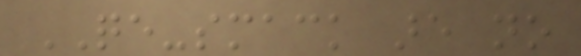QE-smack are no
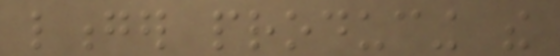longer producing the
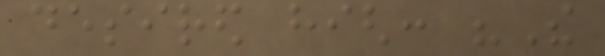desired high: "The
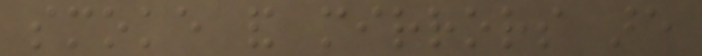smoke and mirrors are
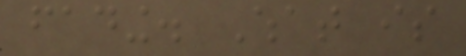fading. What is
